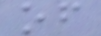of
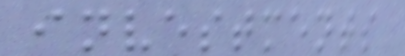investments
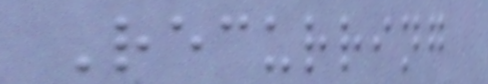Recurring
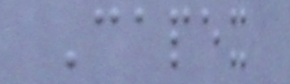Capex
